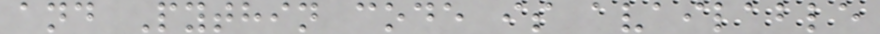and Pythin code is available
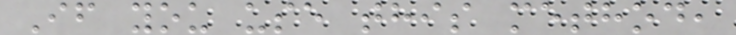If you use this method,
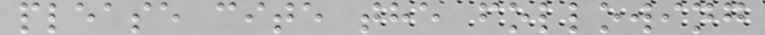please cite the following
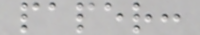paper:
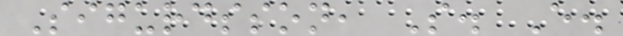Sigurdsson, S. E.
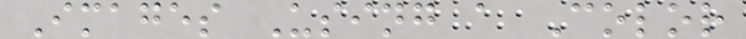Images Using a Color
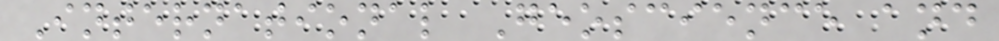International Geoscience and
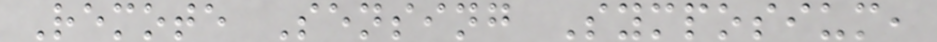Remote Sensing Symposium,
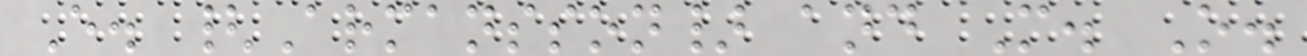E. {Armansson} and M. O.
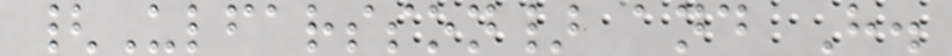{Ulfarsson} and H.
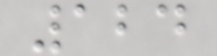124
